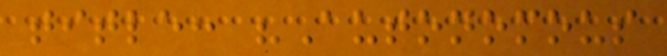title: "Autonomous
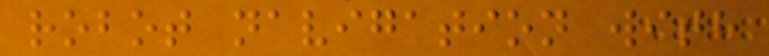robot navigation with
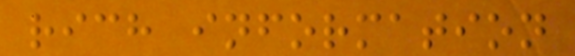rich information
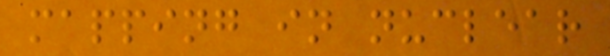mapping in nuclear
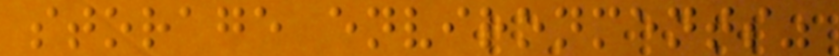storage environments"
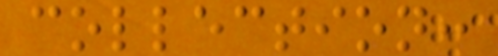collection:
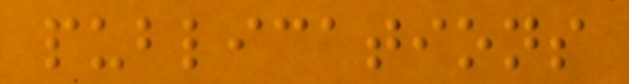publications
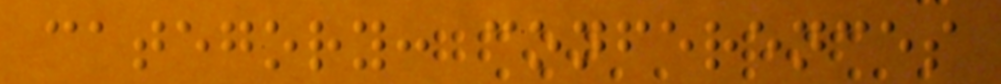category: conferences
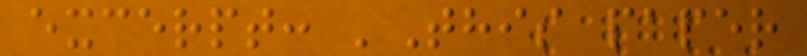excerpt: 'This paper
